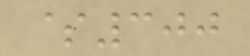$300
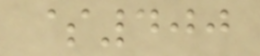$400
